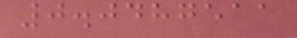0.0487511
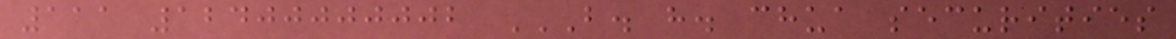111 12400000002 B. H. CHUA SECURITIES
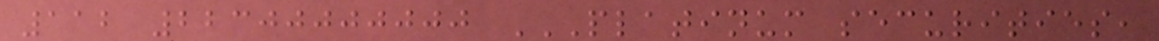112 22300000000 PLATINUM SECURITIES,
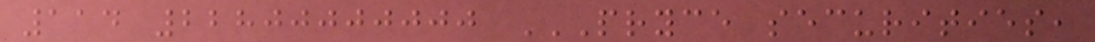114 22800000000 PRYCE SECURITIES,
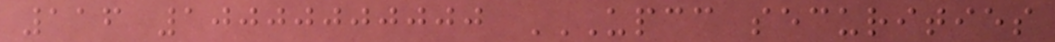116 10000000000 UPCC SECURITIES
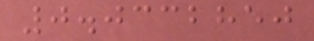0.0332850
